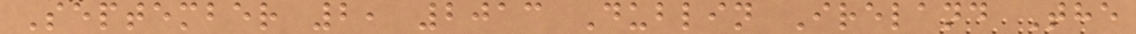September 2, 2013 Dublin Ireland The
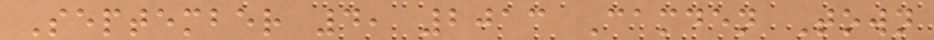September 4, 2013 Camden Town
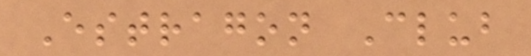Estragon Club
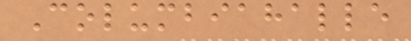Columbiahalle
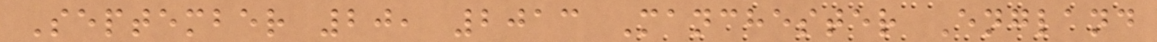September 20, 2013 Manchester England
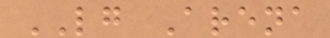LG Arena
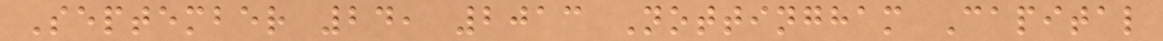September 24, 2013 Nottingham Capital
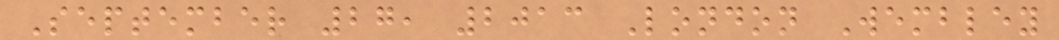September 27, 2013 London Wembley
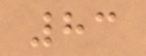83
